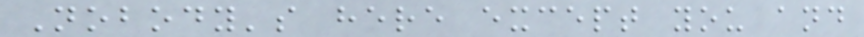Nobody's here except you and
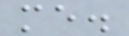me.
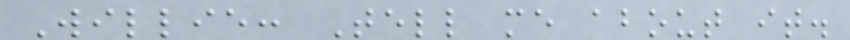Willie: Tell me about it.
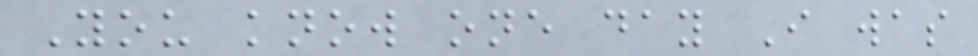You know one day I was
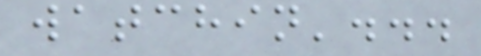watchin'...
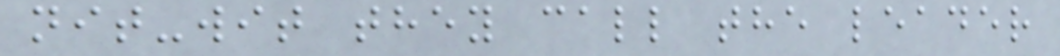nit-wit they call the leader
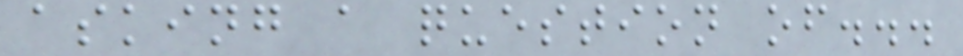asking a question of...
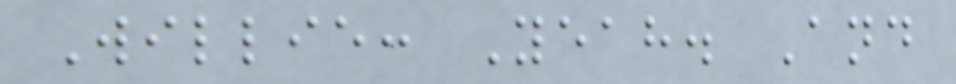Willie: Yeah. And
